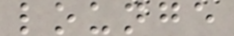lounge
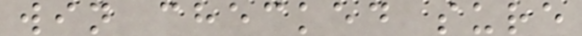win checked sure
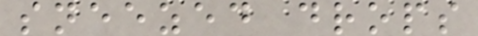sneezed drops
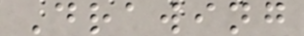Drawing
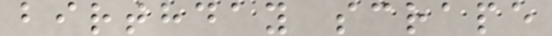birthday scrape
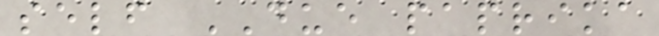self DUE paprika
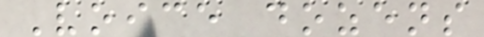Voice dozens
